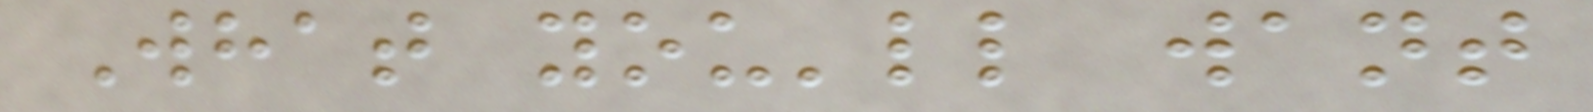What you'll want
